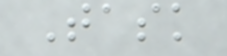Task
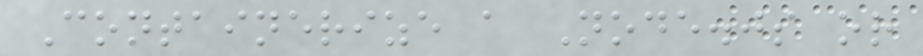Containerize a Node.js or
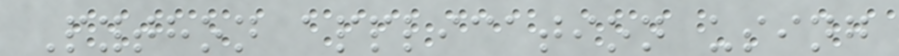Python application using
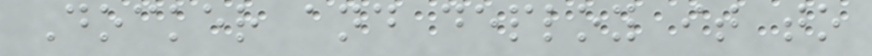Docker and deploy it to
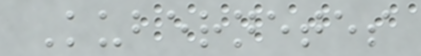Kubernetes
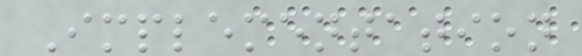Implementation
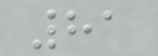81
